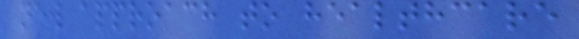new approach to healthcare
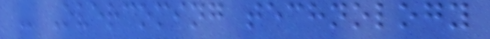- Overcoming technology
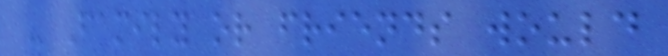- Family or friends would
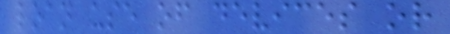loan use of devices or
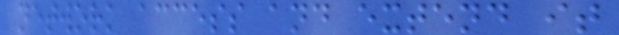network access and extend it
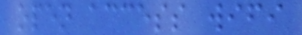open access wifi
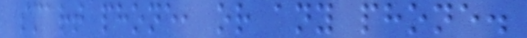smart phone, or any phone.
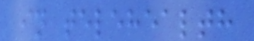in telehealth
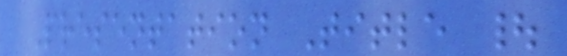Presentation Title |
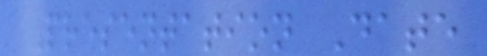Presentation Date
